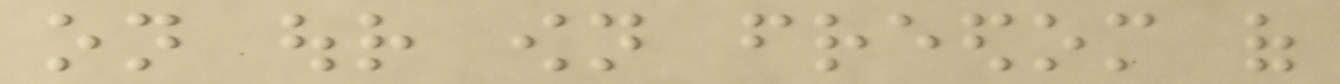on our own freedom of
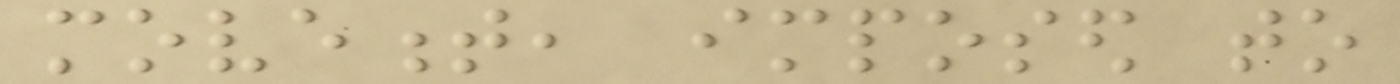movement, imposed to
